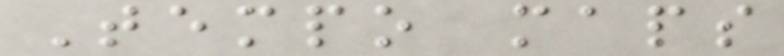Tempo maps
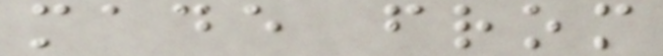made from
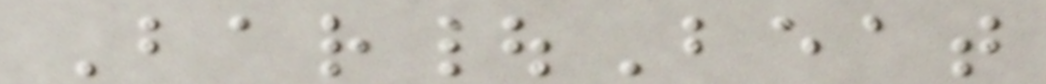Bar|Beat
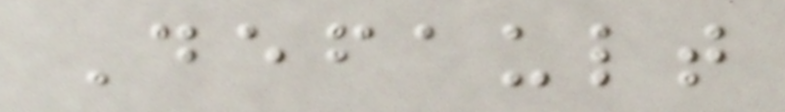Default
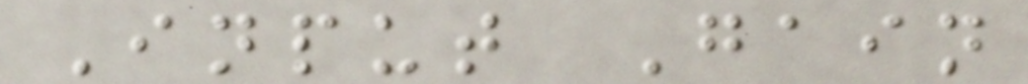Input Gain
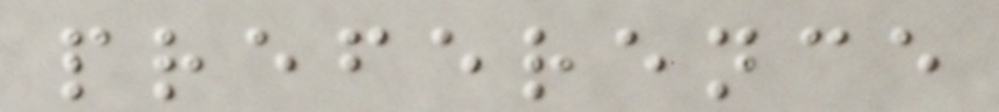preference
